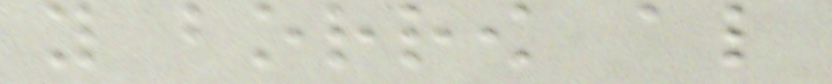you borrow also
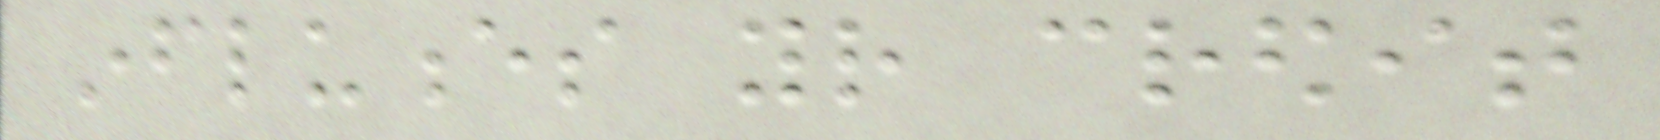influences your credit
